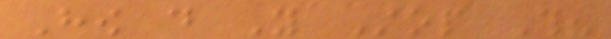How do You Stop This?
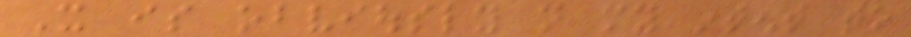It is obviously not my intent to
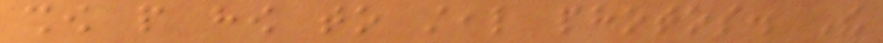show people how to steal photos. The
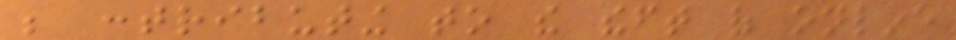be contributing to the theft of online
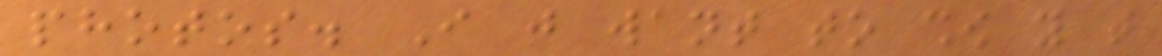photos. I just want to show you that
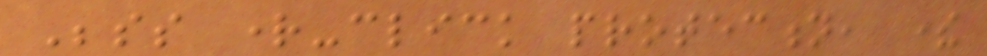Besides right-click protection, there
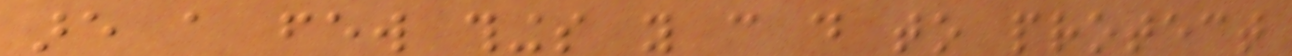are a few things you can do to protect
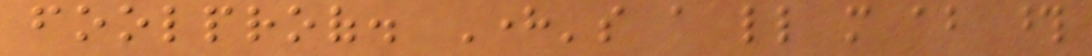foolproof. Here's a little more about those
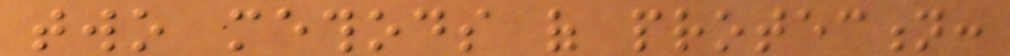two methods of protection:
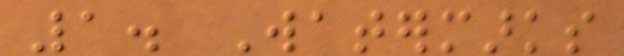1. Watermarks
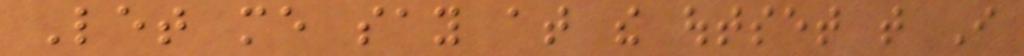Let me say at the outset that I
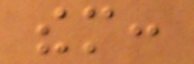them:
